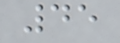45
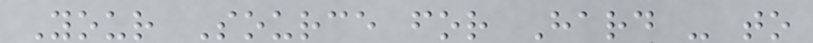Your Source for Hard - to
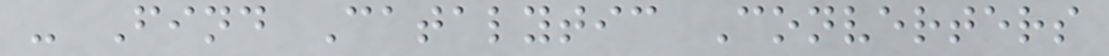- Find Catalytic Converters
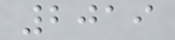2019
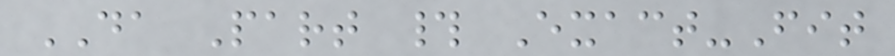DA Part # Exact-Fit
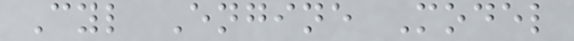Cyl Engine Model
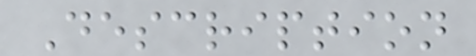Description
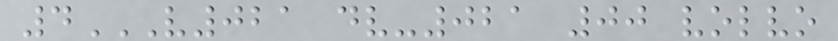4V021 DV-021 00 VOLVO
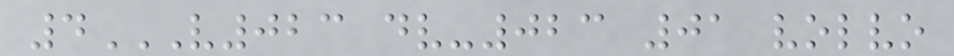4V023 DV-023 01 VOLVO
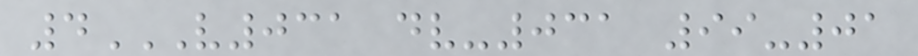4V031 DV-031 99-01
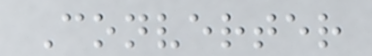Converter
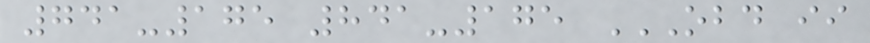741-175 841-175 OBD II
